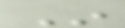In
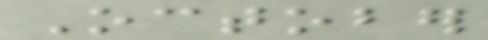October
